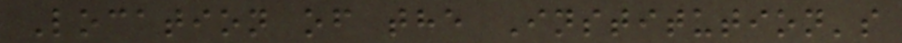Location of the Institution's
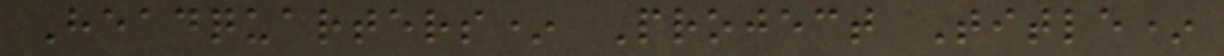Headquarters* Project Title*
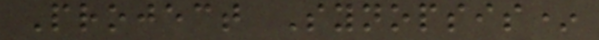Project Synopsis*
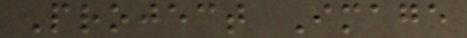Project Image
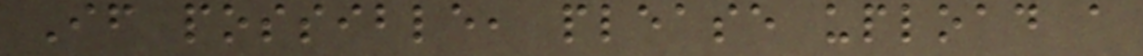If possible, please upload a
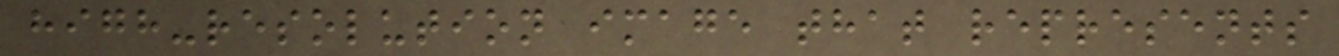high-resolution image that represents
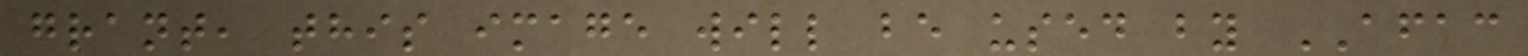grant, this image will be used by AFAC
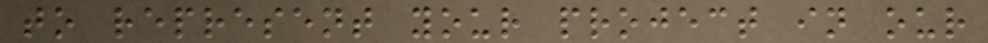to represent your project in our
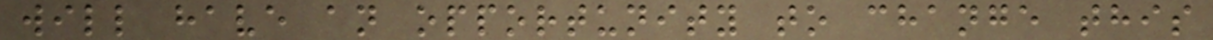will have an opportunity to change this
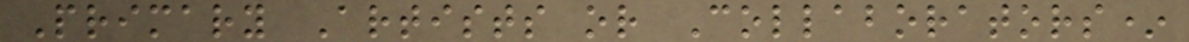Primary Artists or Collaborators*
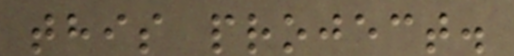this project.
